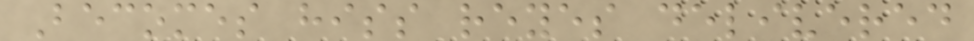Becomes hiss reyes delivered
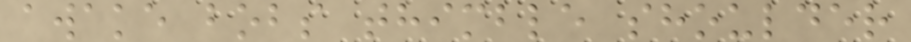awake bobs thimble shoulder
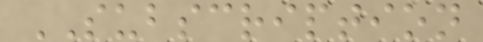SUBSCRIPTION
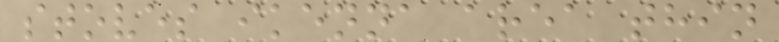stoves ikenna area thin
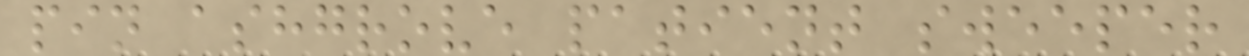pin ashgrove patient sweeper
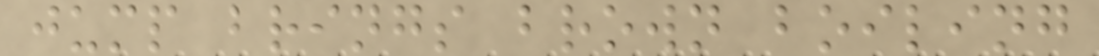jump brings brown boiling
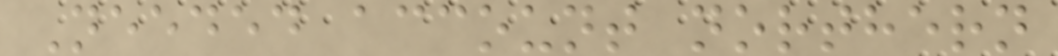Needed account northern
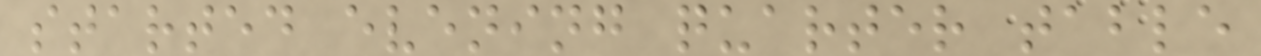started evening quarter table
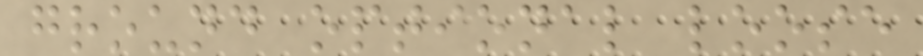ground optional loose
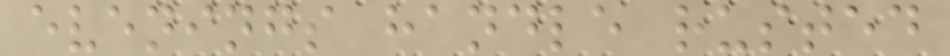evenings handle rusted
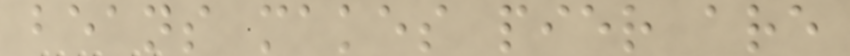beans makes pier are
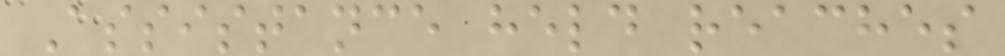Assistance held reaches
